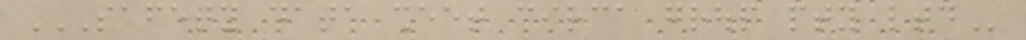SAFETY DATA SHEET CIRCA GROUP PTY LTD
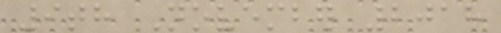9th November 2018
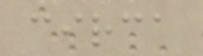circa
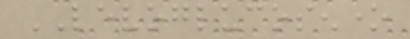LEVOGLUCOSENONE
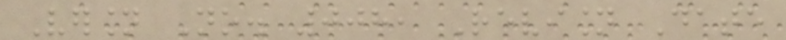Version No. 008, Revision Date
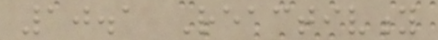10.1 Reactivity
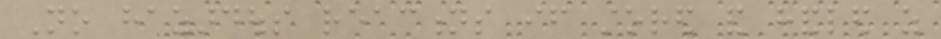No hazardous reactions if stored and handled as
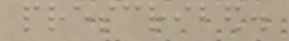prescribed.
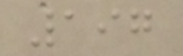197
